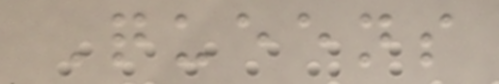Queens
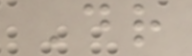Dr
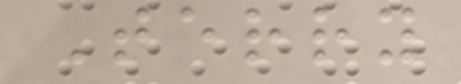Terry
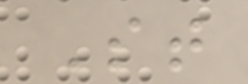St
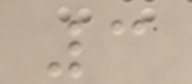3
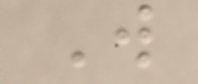W
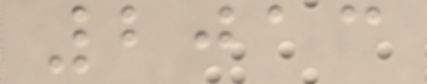2013
